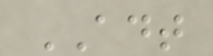ADT
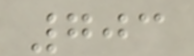703
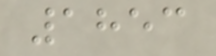1853
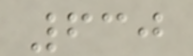630
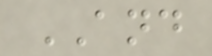AND
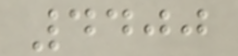4400
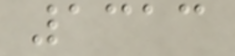1313
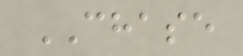CHASE
